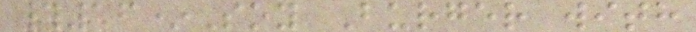#16*Soy Burger with
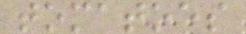tomatoes
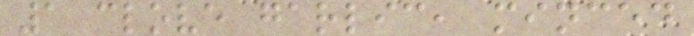1 clove garlic, minced
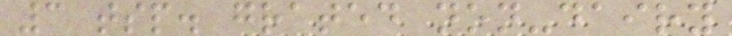3 tsp. grated non-dairy
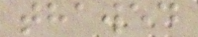thawed
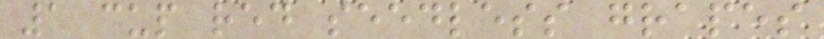1 cup red seedless grapes
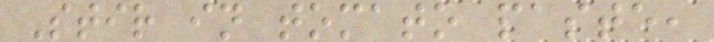Stir in tomato paste,
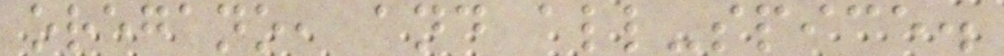oregano, and all-spice.
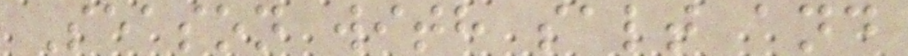Season with salt and
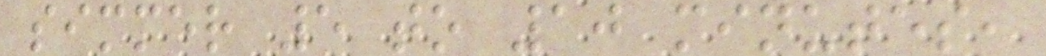simmer 5 to 10 minutes,
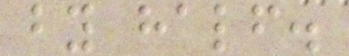by half.
